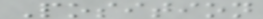Position
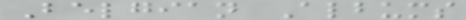Belgian Albums
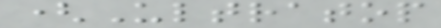(Ultratop
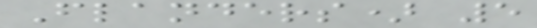Flanders) 5
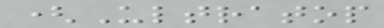(Ultratop
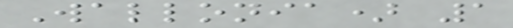Wallonia) 1
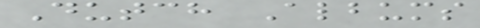Dutch Albums
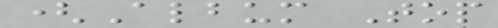(Album Top
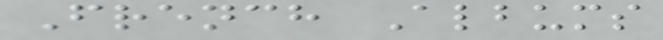French Albums
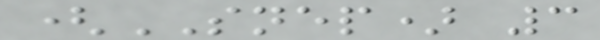(SNEP) 3
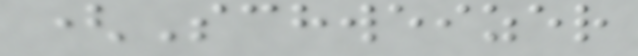(Schweizer
